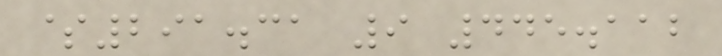$291.31 9 445.112
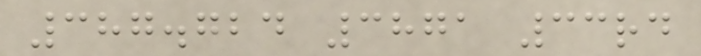387.724 3871 33rd
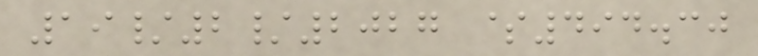19/2/2027 $494.30
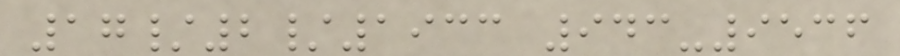17/2/1933 943-9536
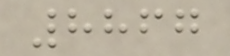8867
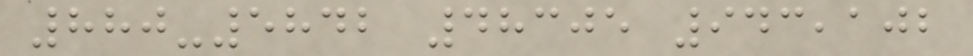880-5842 48305 943,102
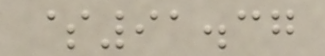$91.37
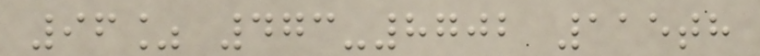96% 473-8702 115th
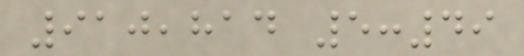910,814 5:49
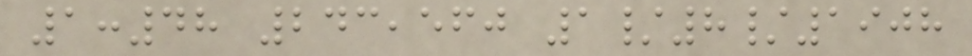1:48 243,560 1/8/1908
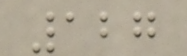127
